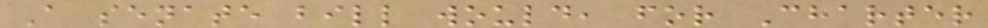A senate bill would, for Charter
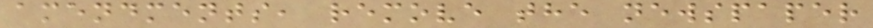amendments, remove the newspaper
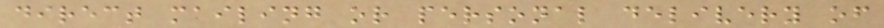direct mailing or personal delivery of
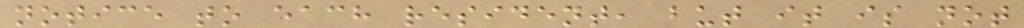notice to each resident, but it is not
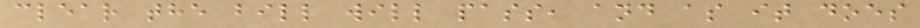clear the bill will pass, and as it does
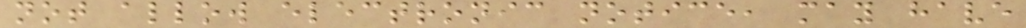not allow electronic notice, may have
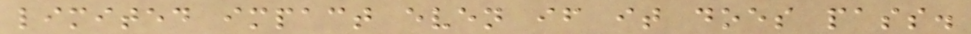limited impact even if it does pass.
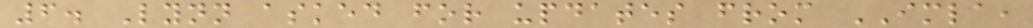6. Lynn asked for updates from IMLA,
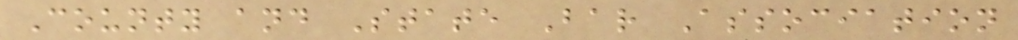County and State Bar Association
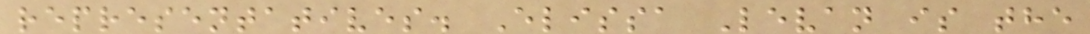representatives. Elissa Levan is the
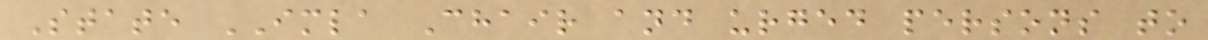State IMLA Chair and urged persons to
